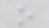o
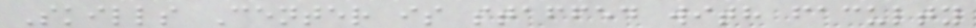Skills Center is staffed with faculty
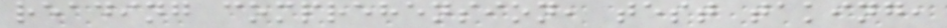reading comprehension, test taking,
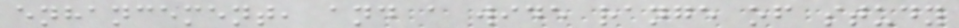enhancement, and a wide range of study
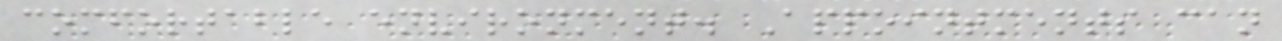comfortable environment. Appointments can
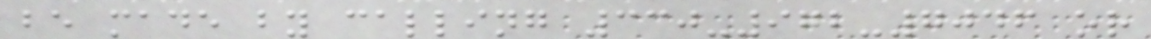be made by calling 330-972-7046 or
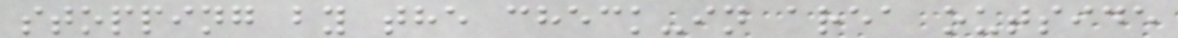stopping by the check-in area outside
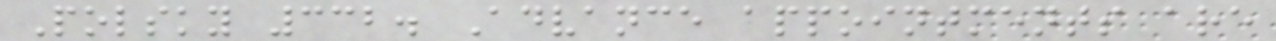Polsky 332. Advance appointments are
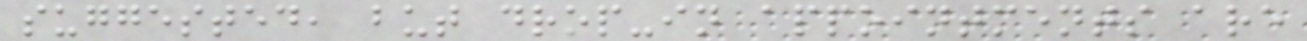suggested, but drop-in appointments are
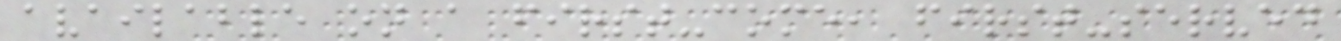available on a first-come, first-served
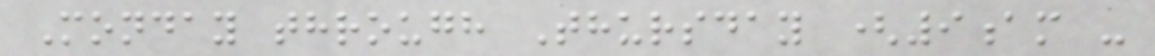Monday through Thursday (9am -
